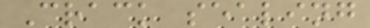Crack sealing
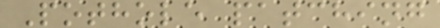Pothole patching
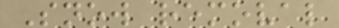Snow removal
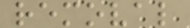removal
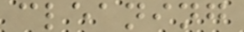cleaning
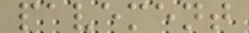pavement
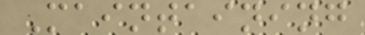Maintaining
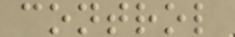control
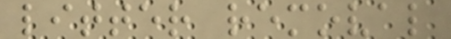litter removal
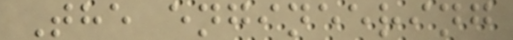The engineering
